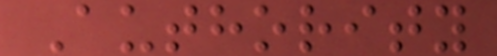Authority
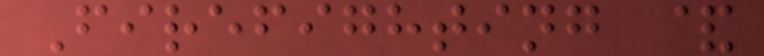Firefighting &
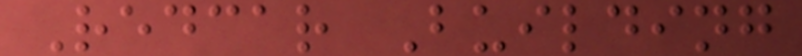Redcar Building
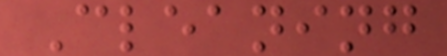Cleaning
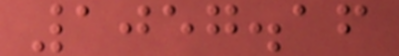1057.16
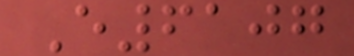E6107
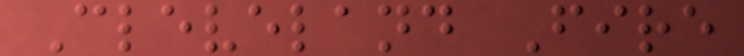Cleveland Fire
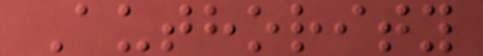Authority
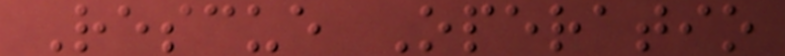Rescue Operatio
